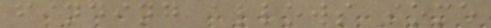finding allows some
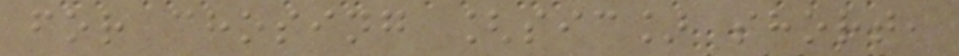for chosing [sic] short,
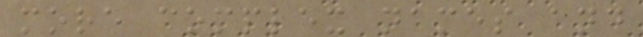more complex names and
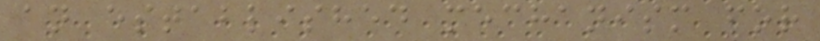an established mechanism for
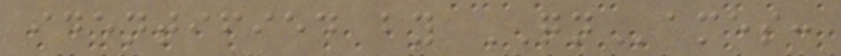identified by QNames:
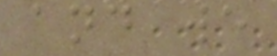and we
